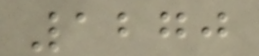1270
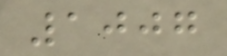1007
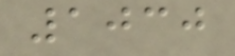1030
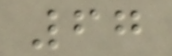67
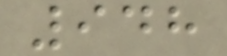948
